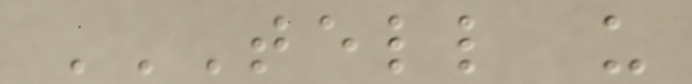TELL US
